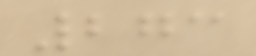273
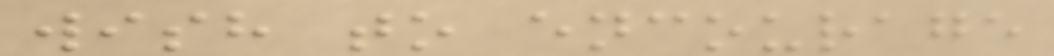wish to encourage
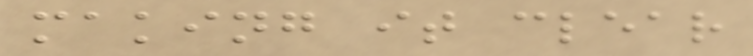making it clear
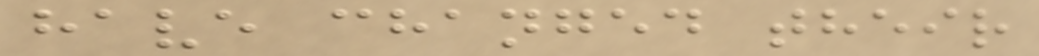have changed their
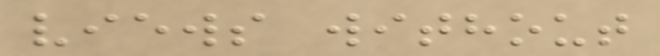views without
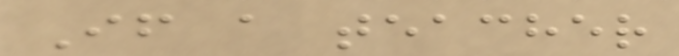If a teacher
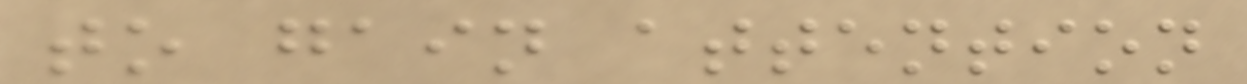to gain attention
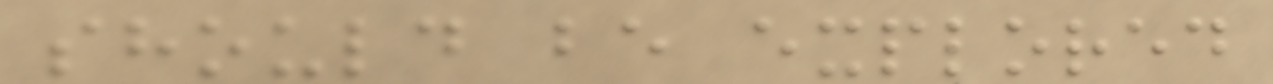should be explored
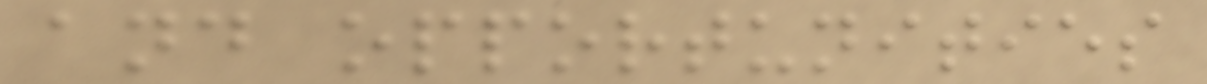and opportunities
